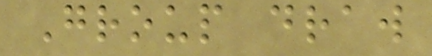Group draw
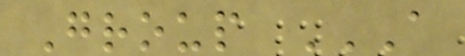Group A
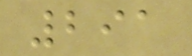291
